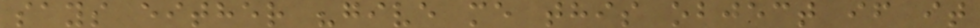says either "give me this object if it
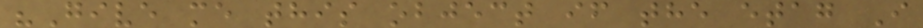"Give me this object if the etag I
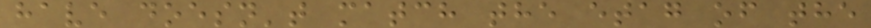have doesn't match the etag of the
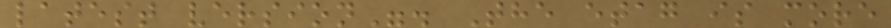latest version". The etag is more
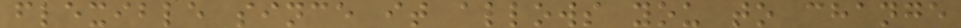flexible since it allows you to change
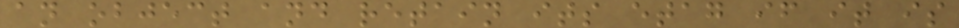an object and retain its etag if it is
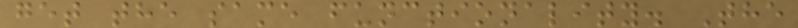get the same functionality. The
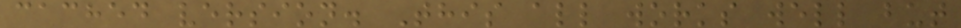cached version. This all works well but
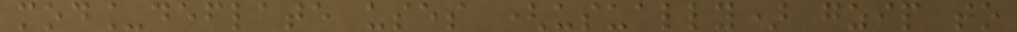mod_deflate uses (usually) gzip to
